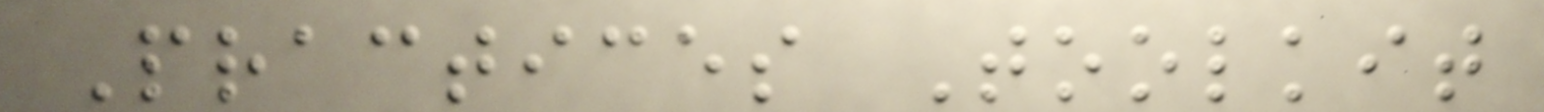Practices Toolkit
